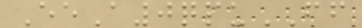EeA0qpuFF
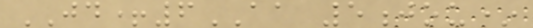JD+6AA 5jou*
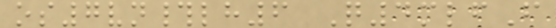os7vn#lh6 Q4mlfF
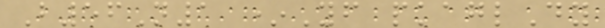B56N1 *Yf pkaglDy
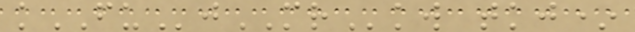kFUjMRkw tkj*
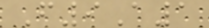F9A1
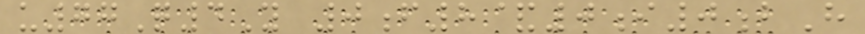u77Q4Y 0f8&0i0bH
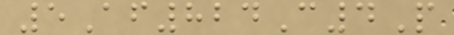5Af824C4P
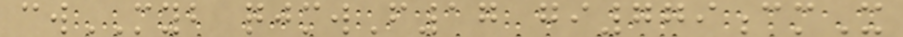cwMYB qjmwF17 gi779cmX
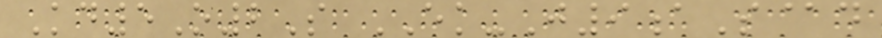Kd5O2S EK-J9aS@d
